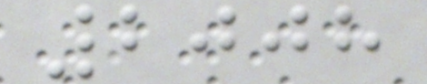2008
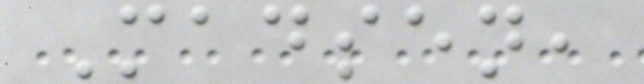Madsen,
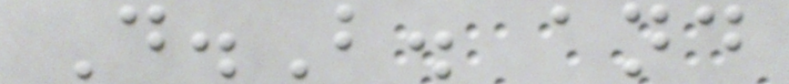D.B. and
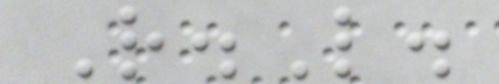R.L.
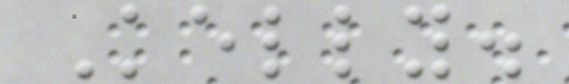Kelly.
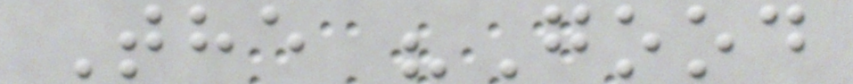The "Good
